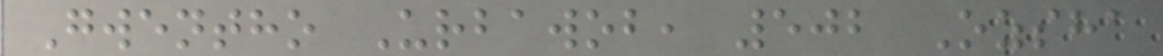Gwentho Urbawob, 502 Ozsha
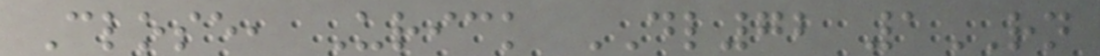Close, Urick DL72 1RN
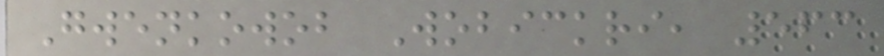Gwenkowob Wobickri, 563
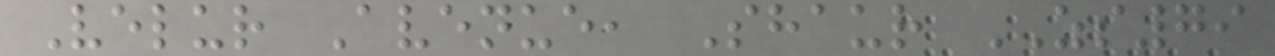Velur Avenue, Shaur ZS79
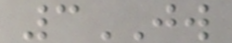3JW
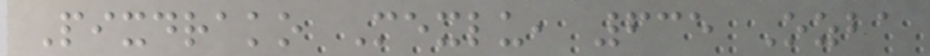Pixdrako Mexlu, 635 Ozba
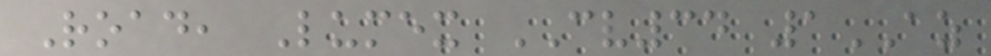Road, Lumex CV34 1AZ
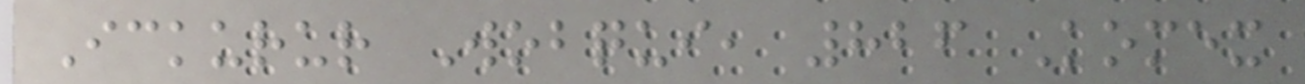Ickurur Wobqui, 826 Komex
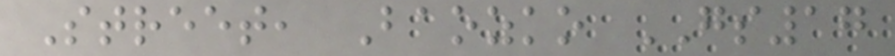Street, Baozko GS17
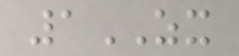1ZX
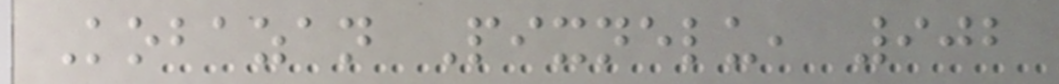Kobazan Pixnelu, 902
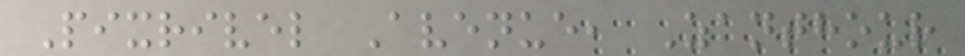Pixrivel Avenue, Zanthour
